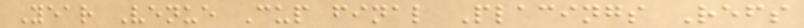Year Venue Cup final Placings Refs
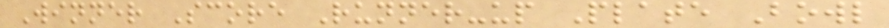Winner Score Runner-up Plate Bowl
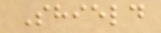Shield
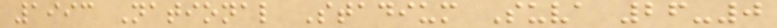1993 National Stadium Suva 26-0
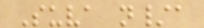Suva n/a
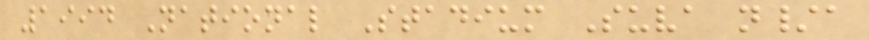1994 National Stadium Suva n/a
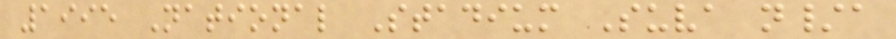1995 National Stadium Suva n/a
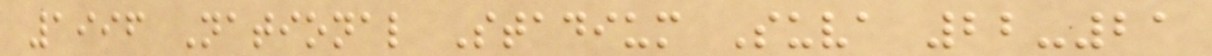1996 National Stadium Suva 22-21
